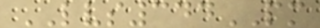LVS344PM
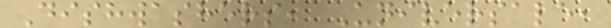Dishwashers, Universale,
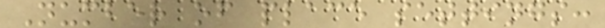Number of place settings:
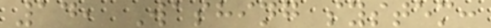14, Washing system:
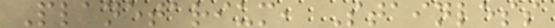Planetarium, Stainless
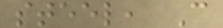steel, C
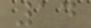14
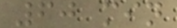60 min
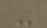-
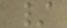/
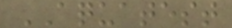AQUATEST
